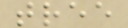tree
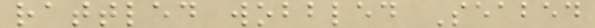rattled wobbled Seabed
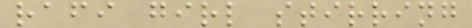rafi girl stirring
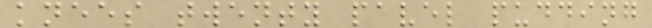knees twenty pavel pudding
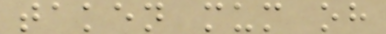taken mum oh
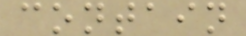contain
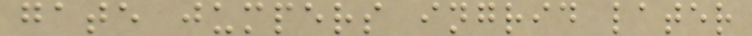gate jumpers ingrid later
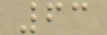63
